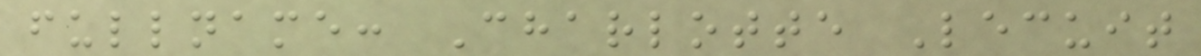fullname: Charlotte Lecuit
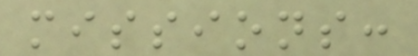missions:
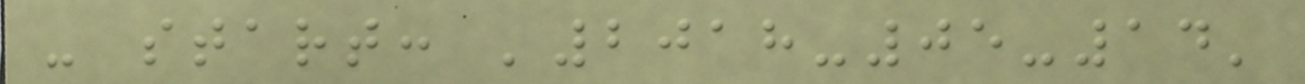- start: '2018-05-14'
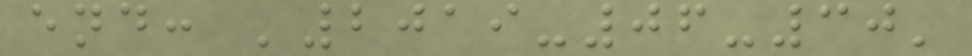end: '2019-06-30'
